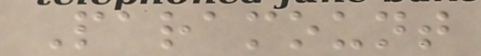Paramount
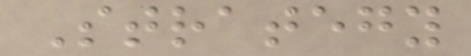Strategy
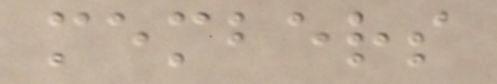members
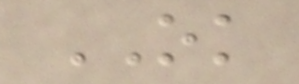OK
